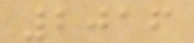2016
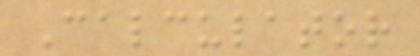Calculator
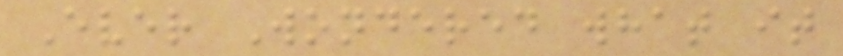Ever Wondered what it
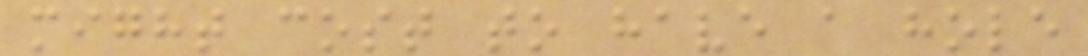might cost to have a hole
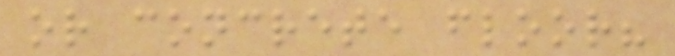or concrete floor?
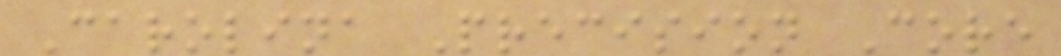Carolina Precision Core
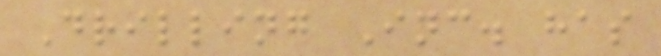Drilling Inc. has
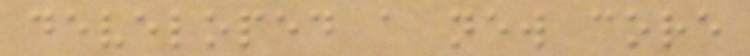developed a new core
